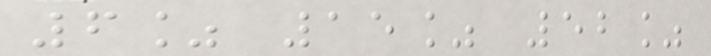6% 15% 52%
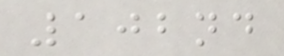102nd
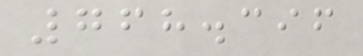768.396
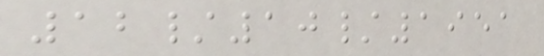12/10/1951
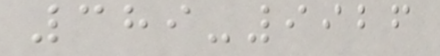389-9926
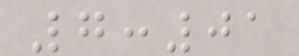7:01
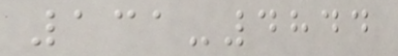131-4844
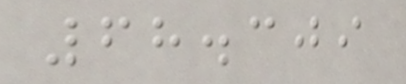68.309
